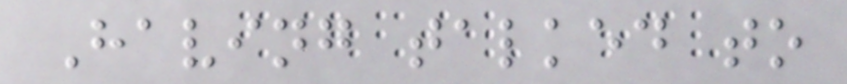Having talked to
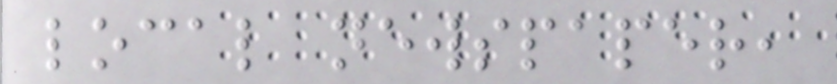local newspaper,
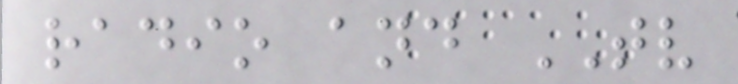radio and TV
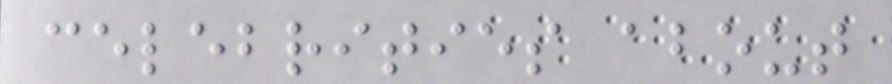celebrities about
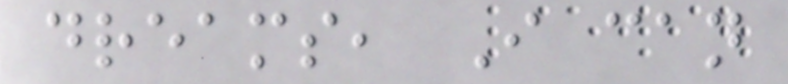dreams, I can
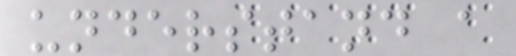understand a
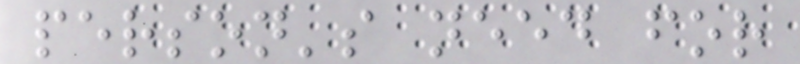person's need for
